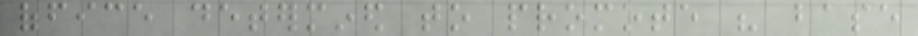office determined to promote his base
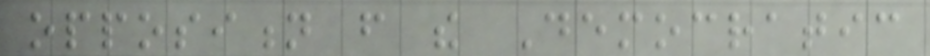opposition from the Democratic
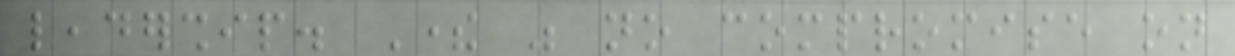leadership. There was no compromise on
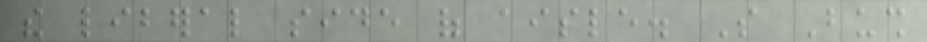the liberal side of aisle. So Bush
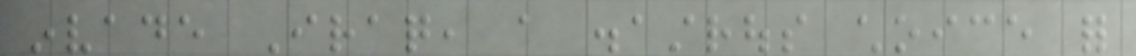invade Iraq, a disastrous choice for
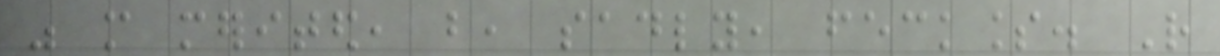was more merited, but, sadly, feckless. Rather
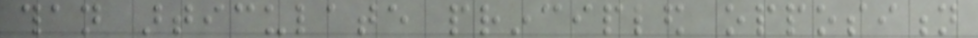than articulate principled opposition
